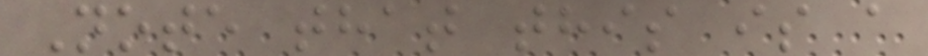Note that this is a
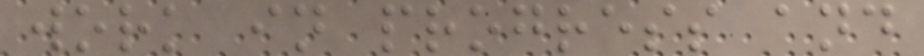work in progress and
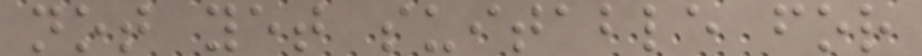not yet suitable for
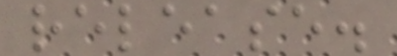release.
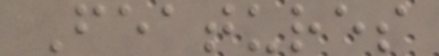Features
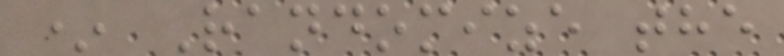* Randomize the
